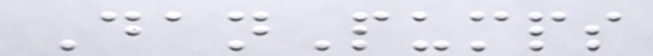DanPumps
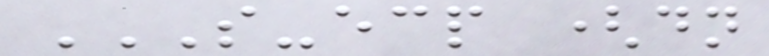S-ECP (DN
